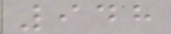948
